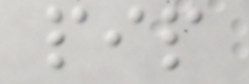pip
